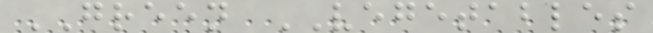GREEN VEGETABLES
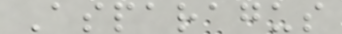Asparagus
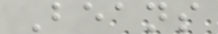Beans
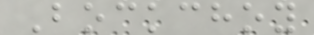Bockchoy
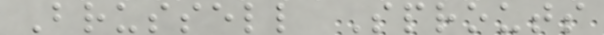Brussell Sprouts
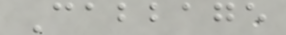Cabbage
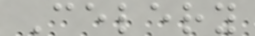Celery
